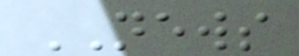NEWS
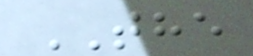THE
